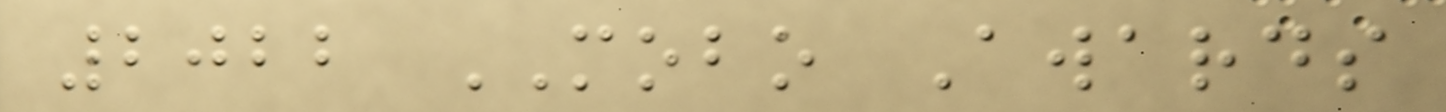2022 MOBO Awards
